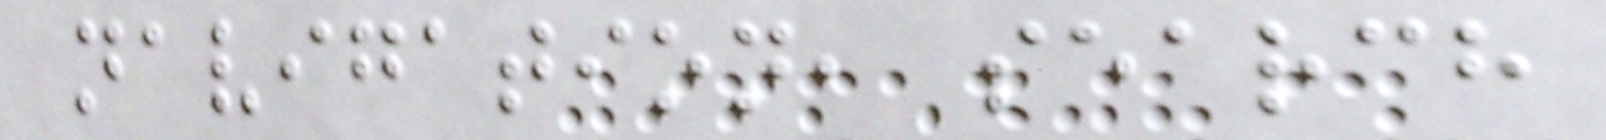navigation, search
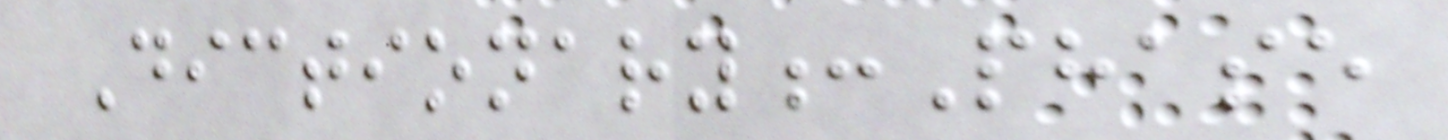Dictionary:Phase
